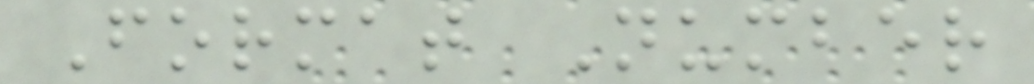Format Number
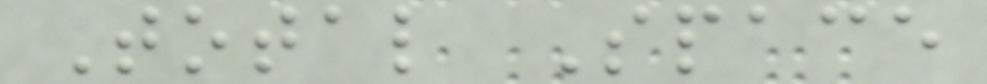Total Space
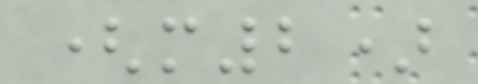(m2)
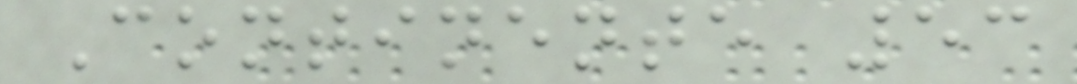Continente 53
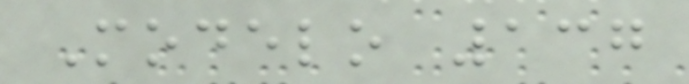Modelo 137
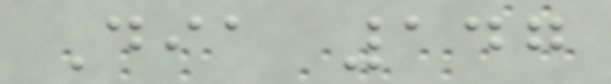Dia 147
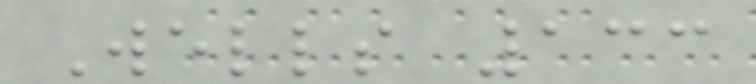Wells 133
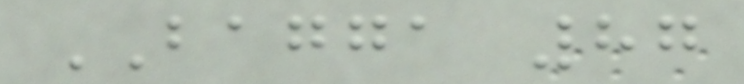BAGGA 87
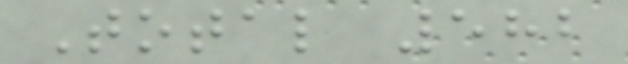Total 582
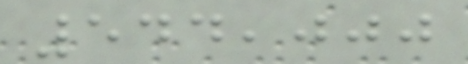544,000
